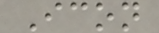Icon
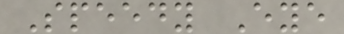Speedy Eye
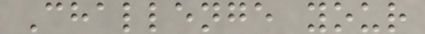Challenge your
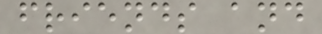friends and
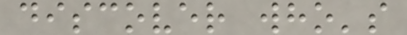discover who's
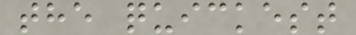the quickest
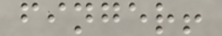finger!
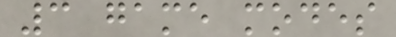3 game modes
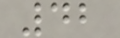42
